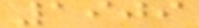1909
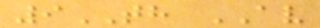9TH AV
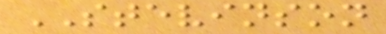STEVINSON
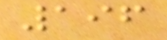196
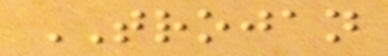TROJAN
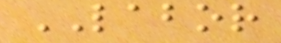LABOR
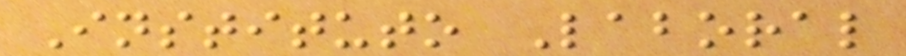Instituto Laboral
